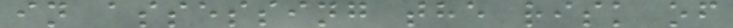in assessing the risk of
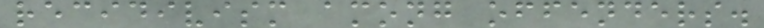recidivism among offenders.
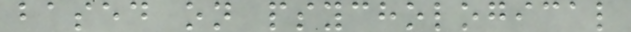based on psychological
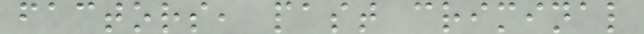factors, past criminal
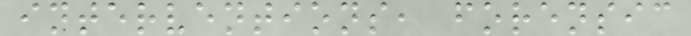interventions, forensic
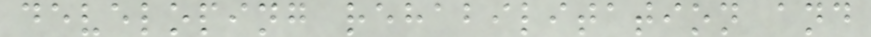developing rehabilitation and
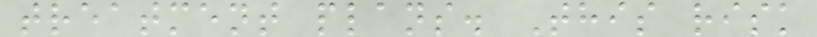treatment plans. This risk
